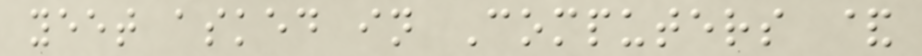yeet asked in Computers &
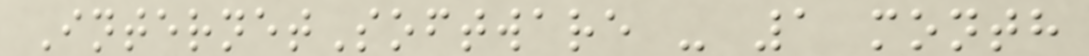InternetSoftware - 1 month
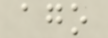ago
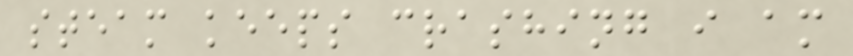steam keeps crashing i am
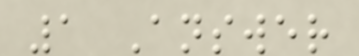1 Answer
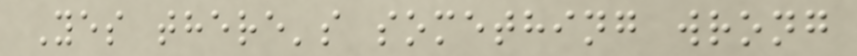Yes there's something wrong
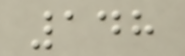148
